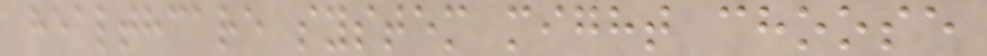healthcare system might choose
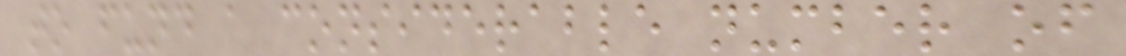to fund a considerable number of
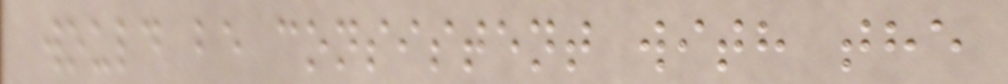would be consistent with the
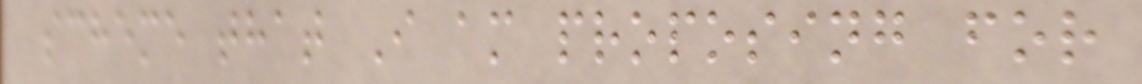scheme that I am proposing for
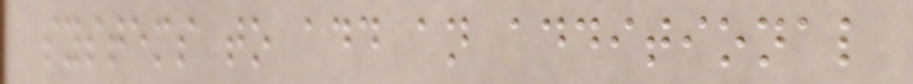systems to add an additional
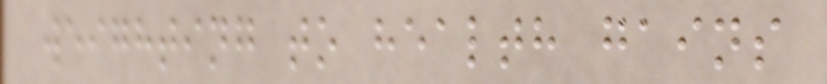weighting to health gains
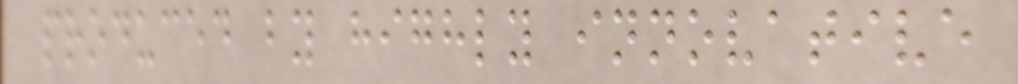produced by highly innovative
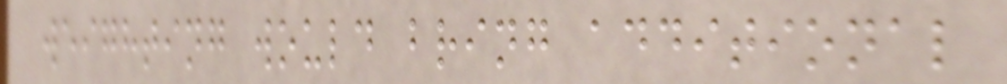weighting would bring additional
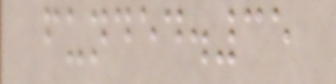funded.35
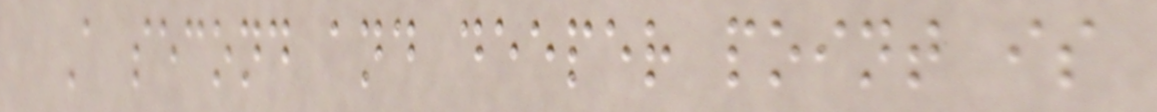A second and deeper point is
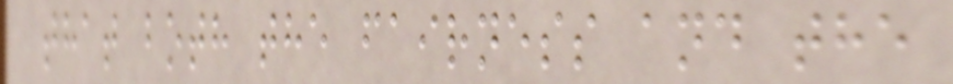that both the fairness and the
